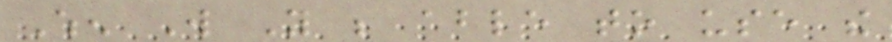When Will You be able to use the
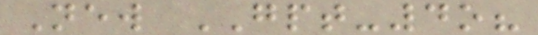New GPT-4o?
